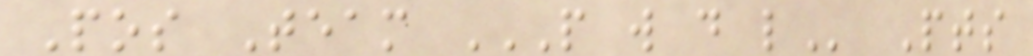Pos Team P W D L Pts
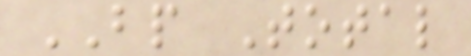BP Total
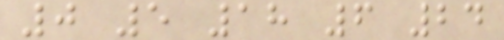0 5 18 6 24
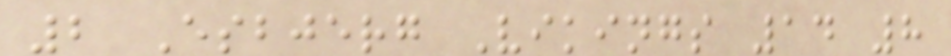2 Esbjerg Vikings 14 8
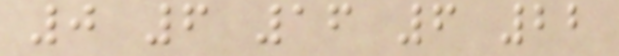0 6 16 6 22
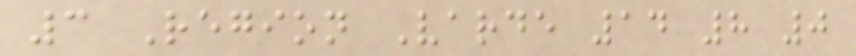3 Region Varde 14 8 0
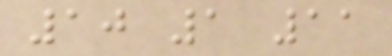10 1 11
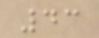43
